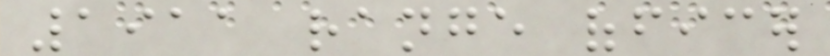1911 range officer
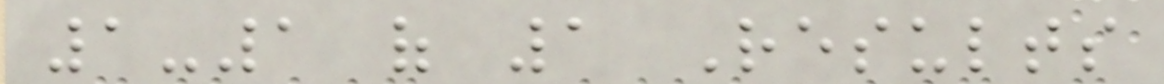1-1 of 1 Results
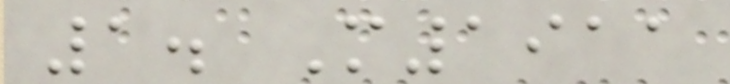1. M1911
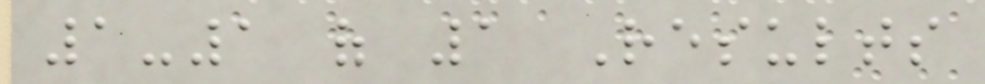1-1 of 1 Results
